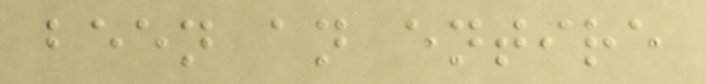been an entire
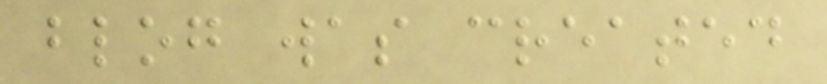blog was created
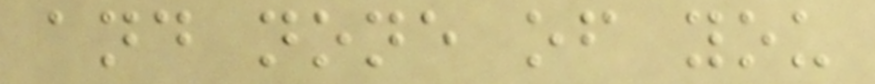and none of you
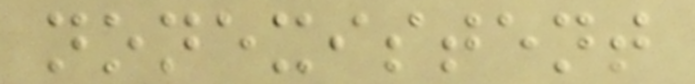nonexistent
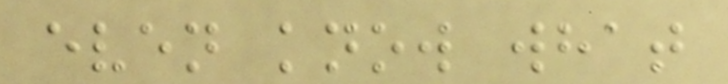even know what
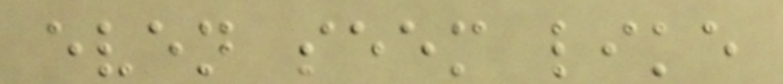even seem like
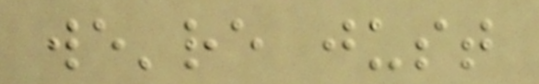we're just
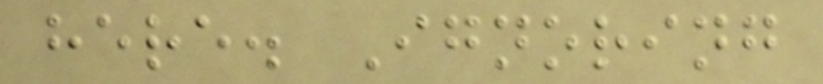here. Ignoring
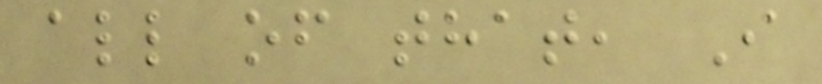all of that, I
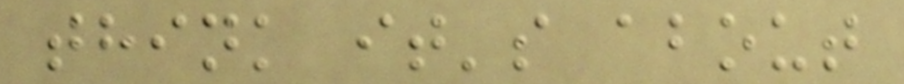think it's about
